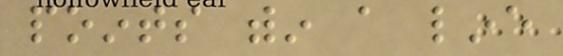points within a line
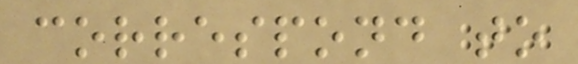correspond to
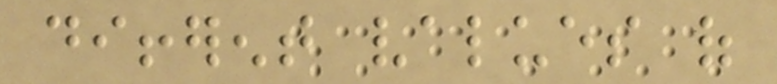different values of
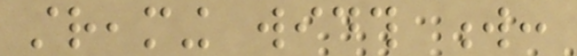streaming width w:
